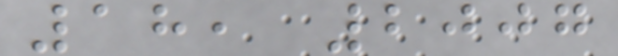18, 2007
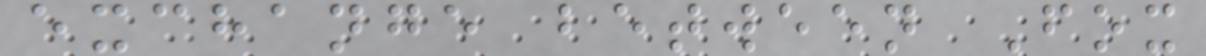exchange between Fox
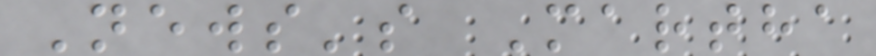News's Martha
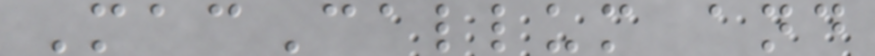MacCallum and
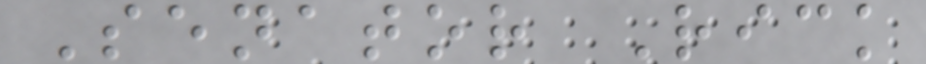Senator Rick
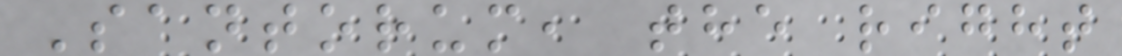Santorum, the right
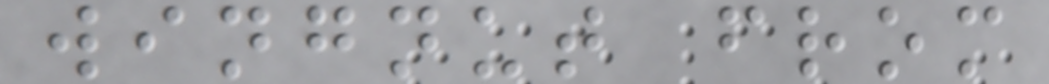wingnut from
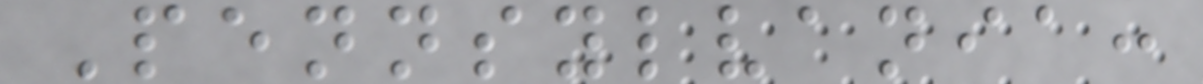Pennsylvania:
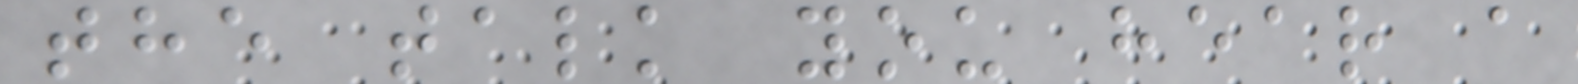the talk you hear a
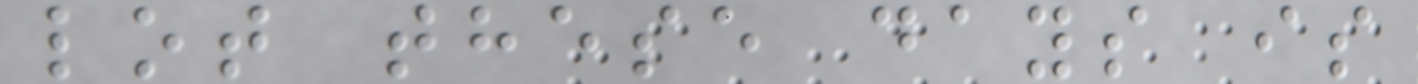lot these days is
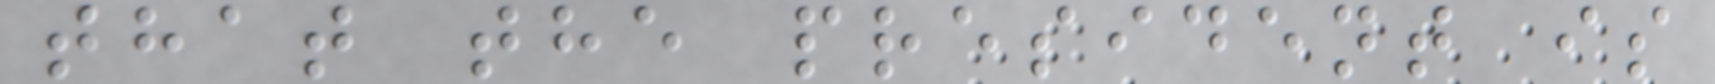that the president is
